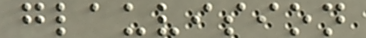glauvision
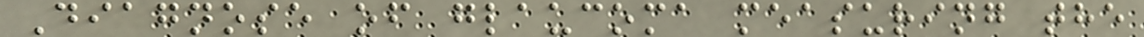Diagnose of glaucoma measuring the
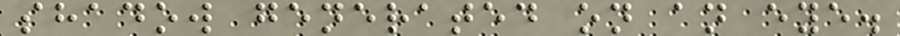shadow generated on an eye.
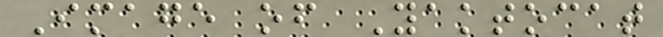Image of Yaktocat
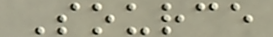Source
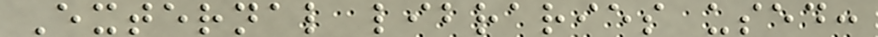External libraries used:
